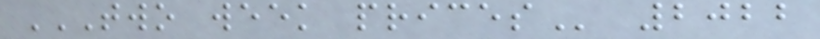TWO WEEK PRICES 2022
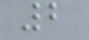2
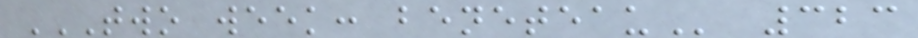TWO WEEK: BENETEAU 323
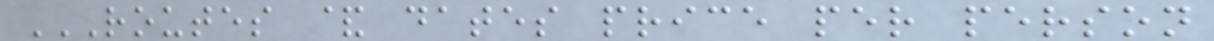ROUTES & DATES PRICE PER PERSON
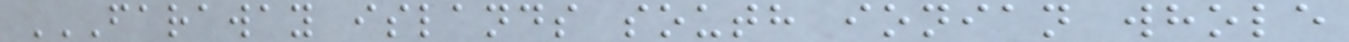FARAWAY ISLANDS SOUTH IONIAN WHOLE
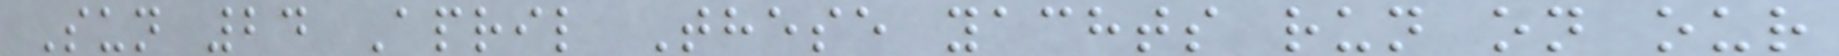Sun 24 April These yachts run on our
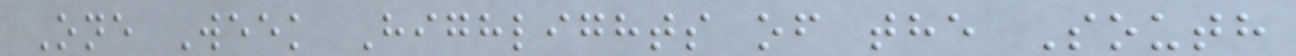One Week Highlights of the South
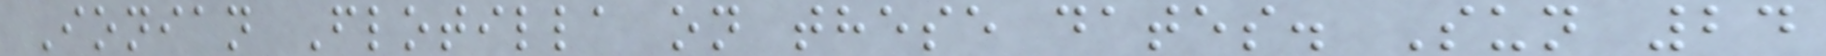Ionian Flotilla on these dates. Sun 24
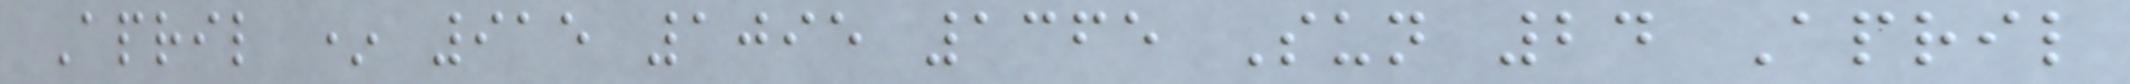April * 915 1095 1365 Sun 24 April
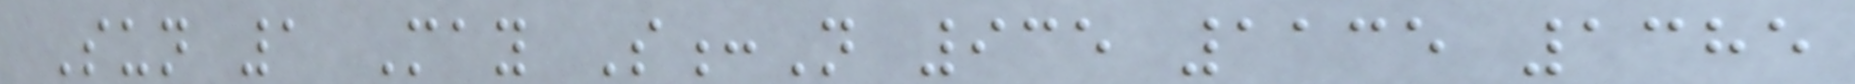Sun 1 May S:N 935 1135 1385
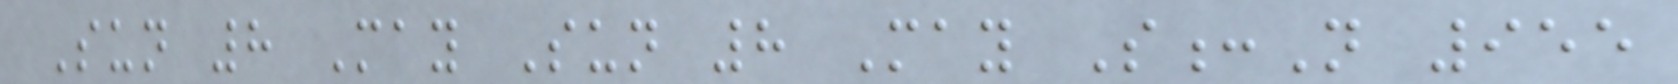Sun 8 May Sun 8 May S:N 955
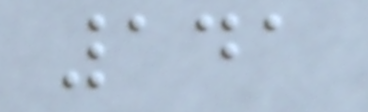141
